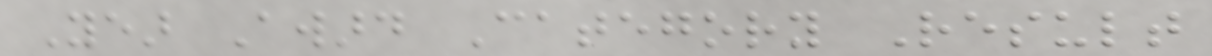Year Award Category Result
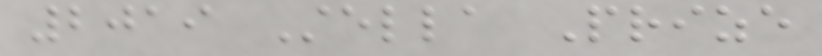2019 Stella Prize
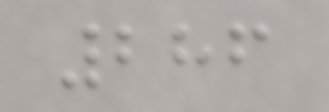286
